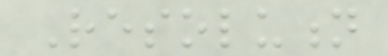Resolution
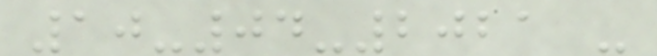10-04-2021 -
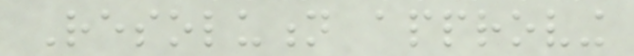Resolution approving
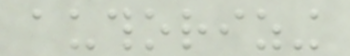authorizing
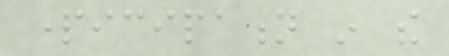participation in the
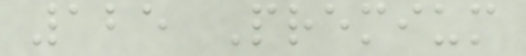125 Premium
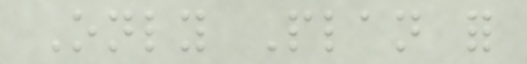Only Plan for
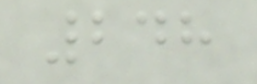248
